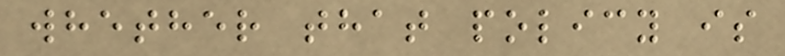whether that policy is
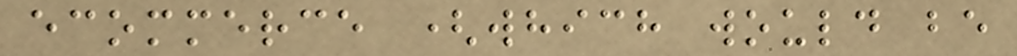ecommerce (which would be
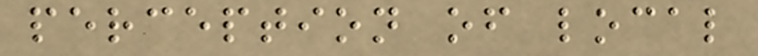perception of local
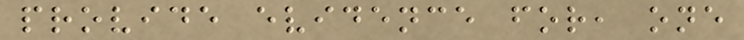provide evidence for, one
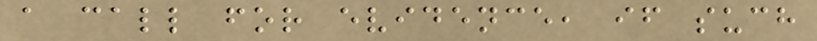a call for evidence, if such
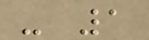- 1
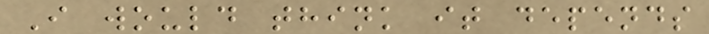I would think it depends
